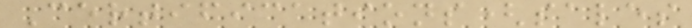Certifications(sales
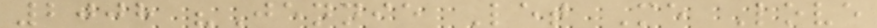2008 "Jennie Let Me Love
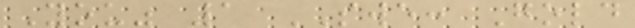You" 1 SWE: Gold
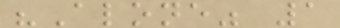"Alone" 1
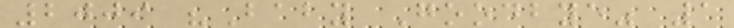2009 "Baby Goodbye" 1
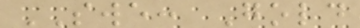SWE: Gold
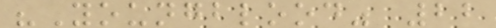"Youngblood" 22
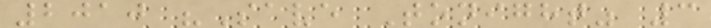2010 "Save Tonight" 3
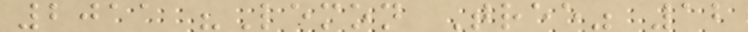2011 "Lemon Tree" 12
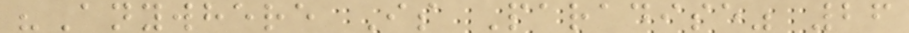"Anywhere Is Paradise" 26
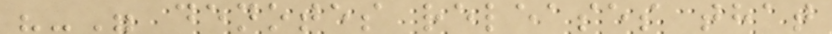"-" denotes releases that
